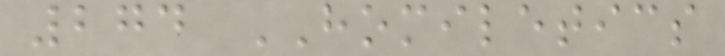274 HOMILETICS
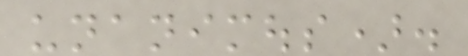unanimous).
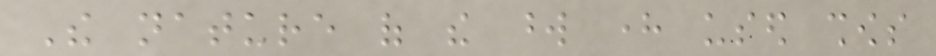The nature of the word here used shows
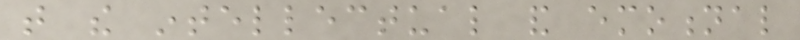that the intellectual and emotional
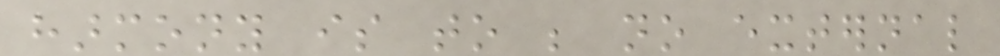harmony is to be no external
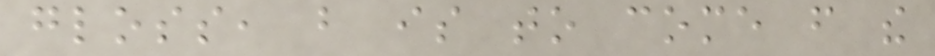gloss, but is to come from the
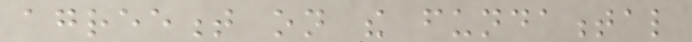agreement on the fundamental
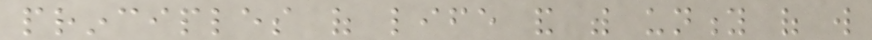principles of life and with unity of will
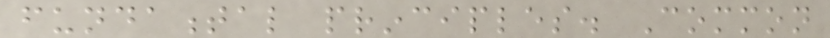fundamental principles. Common
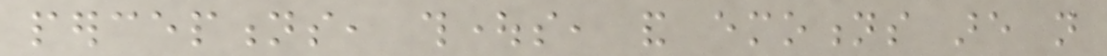perceptions, thoughts, and emotions are not
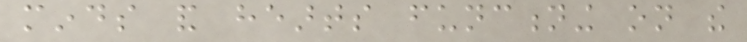minds and hearts functioning on the
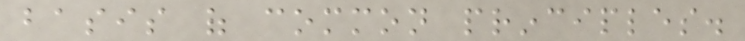basis of common principles.
